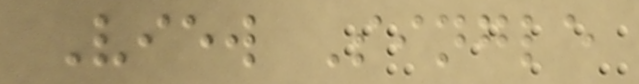View Single
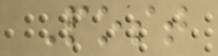Post
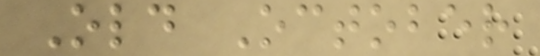Old October
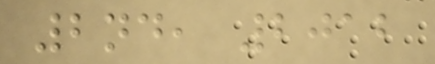2nd, 2012
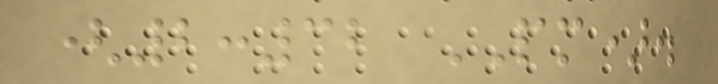(2:32 PM).
